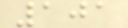101
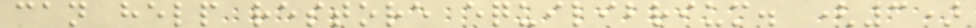can help restore equilibrium. (3)
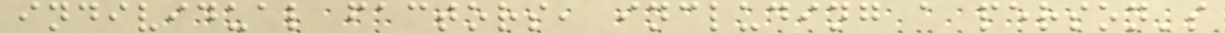individual factors, including a person's
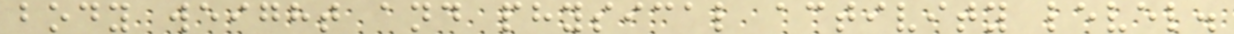body weight and physical activity level.
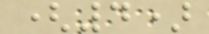(4)
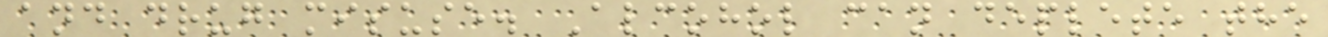and drug misuse. Alcohol can deplete the
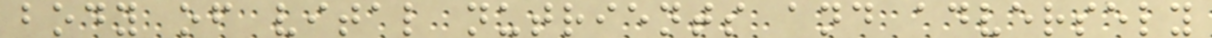body of vital nutrients and adversely
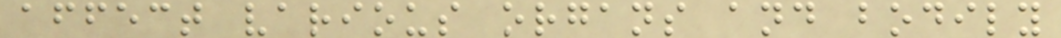affect various organs and bodily
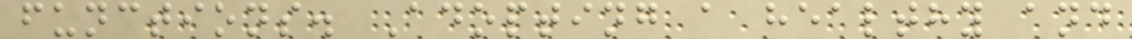functions. Adopting a healthy and
